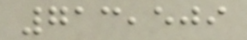713,509
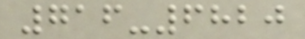716-6820
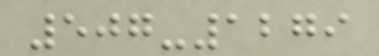507-1279
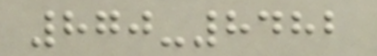870-8482
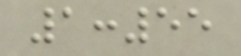1:55
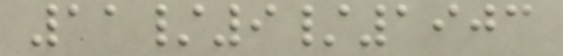11/9/1903
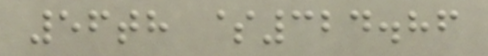56th $324.86
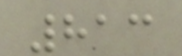813
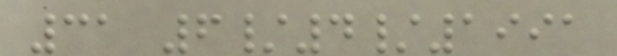31 6/4/1991
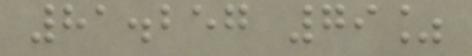81.257 79%
